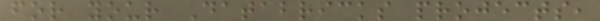for your Databricks projects,
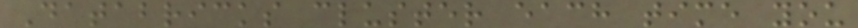Databricks cluster each time you
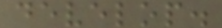develop.
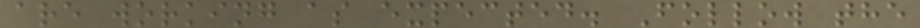are working as expected. Follow the
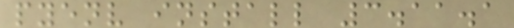pyenv install 3.11.1
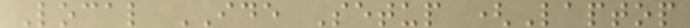Local IDE Setup (Laptop
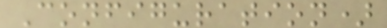Configuration)
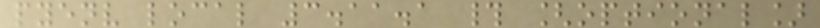pyenv local 3.11.1 # [optional]
